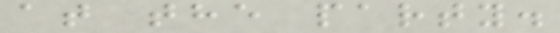at the party.
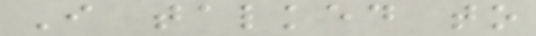I talked to
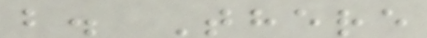b. There
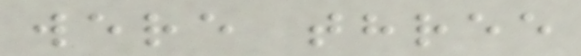were three
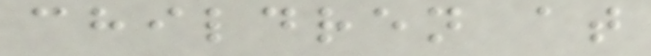children at
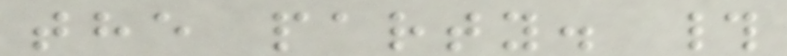the party. #
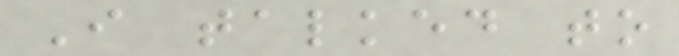I talked to
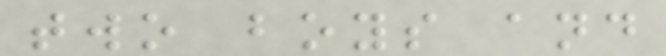two boys and
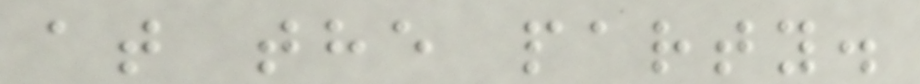at the party.
